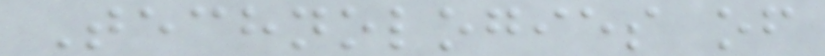Technologies of
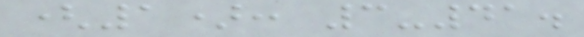(1): 3-41.
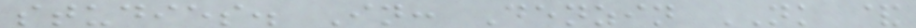studies. In: Denzin NK &
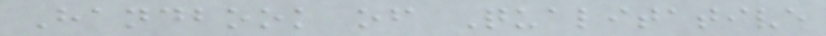Handbook of Qualitative
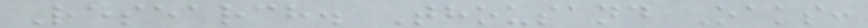Research. Thousand Oaks:
